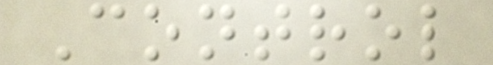Control
